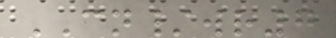CN/wr7
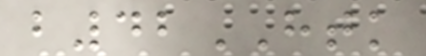b42HTK
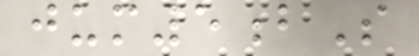jum5bS
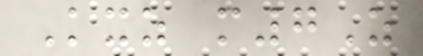Kxz m7Z
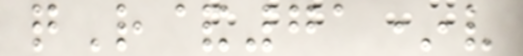qR&71*v
